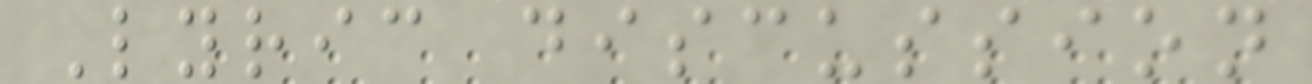Lyric discussion
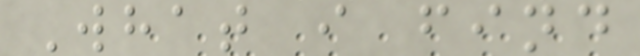What i find
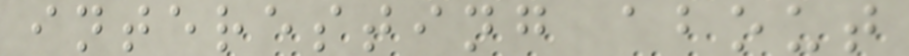interesting about
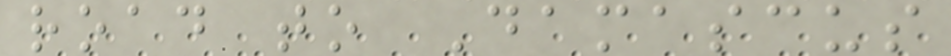road to Damascus
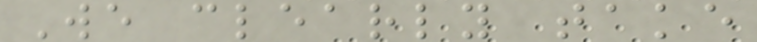We clearly take
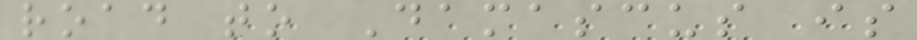road to Damascus is
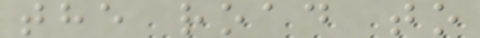the road to
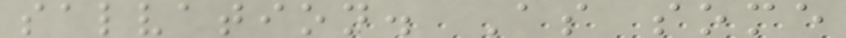salvation. As some
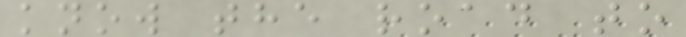know the road to
